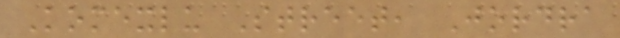Komexlu Street, Jordra
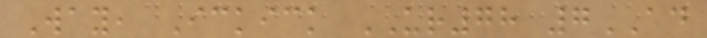Way, Ickick UR78 7AD
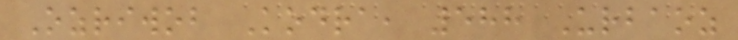Ozriwob Kodra, 588 Urbaoz
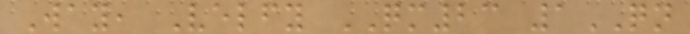Way, Velfy QM23 1QN
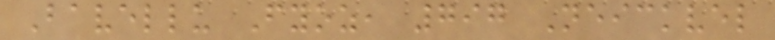Bavellu Fyoz, 797 Neickvel
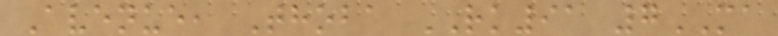Avenue, Thoba RK91 7MA
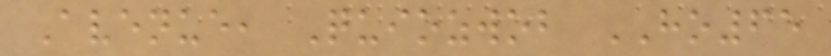Avenue, Quiozwob HO65
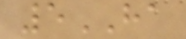5HA
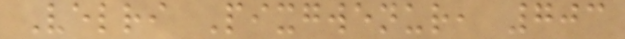Velri Pixgwenur, 703
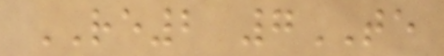RE2 7TE
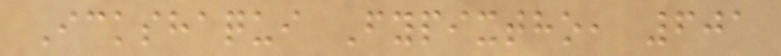Ickshaqui Fypixtho, 601
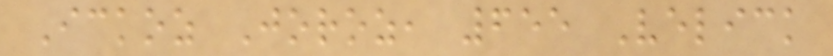Ickoz Joroz, 655 Velick
